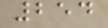254
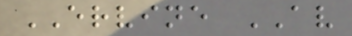ERVINE AV
